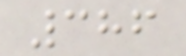386
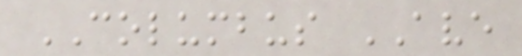COLUMBUS AVE
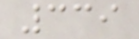339
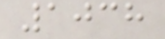1038
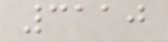3110
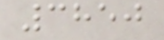3850
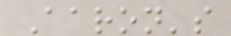Aaron's
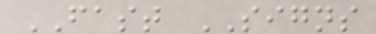FAST SIGNS
